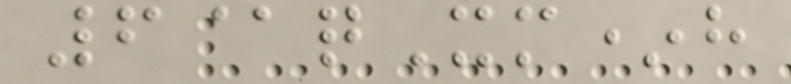6@qXm*h
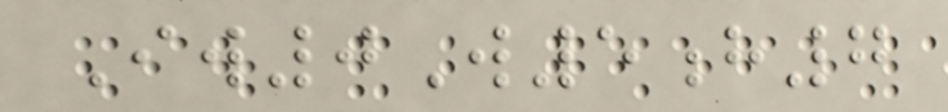Iw0W5h7
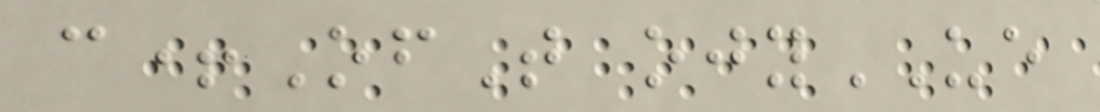c+OfT ojyUE
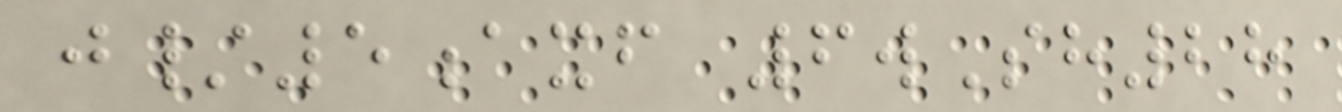j/5axf 6wSh28
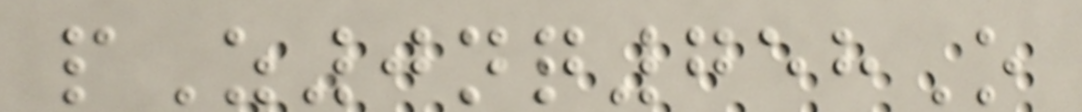pZ0nq758O
